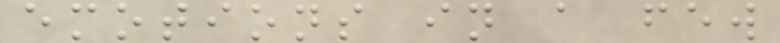emotions in a few
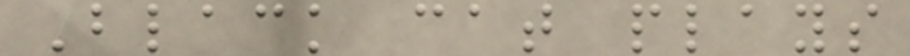Black cat plays
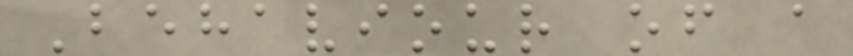Behaviour of a
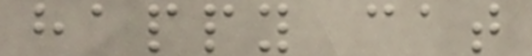happy cat
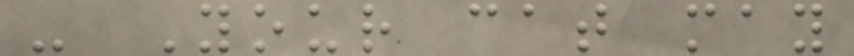- Your cat may
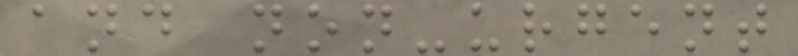and non-urgent
